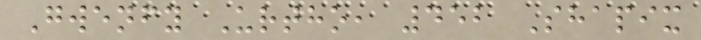Gwenfy Urtho, 452 Shapix
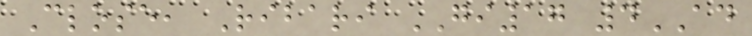Close, Ribari GI17 4AD
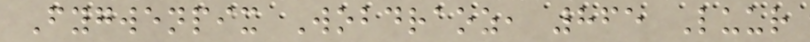Fygwenpix Wobdraoz, 865 Luur
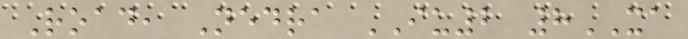Road, Nedra IU2 8XA
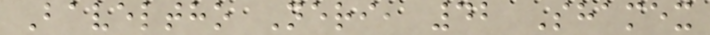Baveltho Neri, 42 Shamex
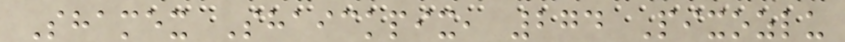Shamex Shaickpix, 274 Pixozlu
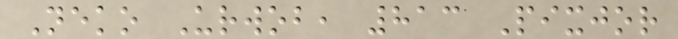Neko Urwob, 813 Pixjor
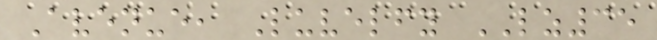Avenue, Luvelfy LZ35
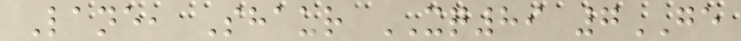Lane, Shaur XQ89 7GE
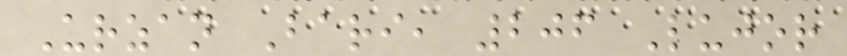Urzan Bari, 206 Lujor
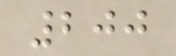200
